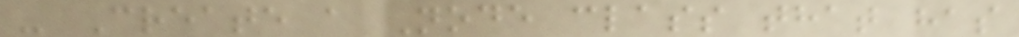- Create a Node class that has
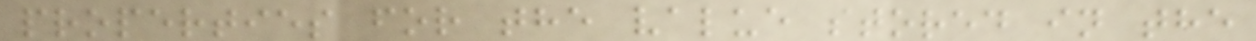properties for the value stored in the
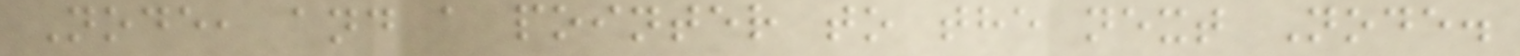Node, and a pointer to the next Node.
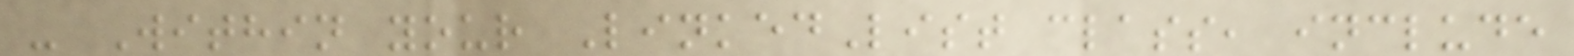- Within your LinkedList class, include
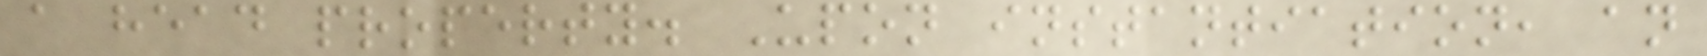a head property. Upon instantiation, an
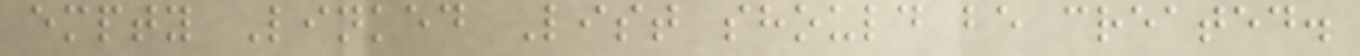empty Linked List should be created.
